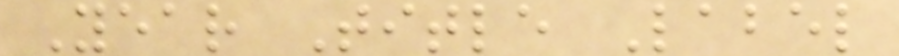Year Title Label
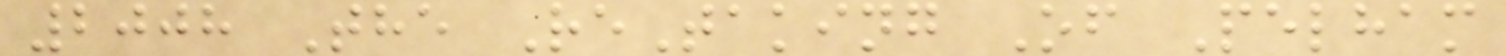2008 The ReTaking Of Pelham
